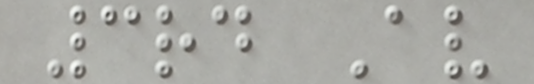3rd Av
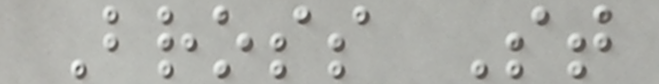Bross St
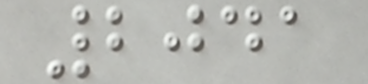2041
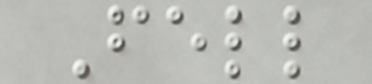Fell
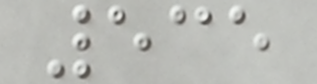535
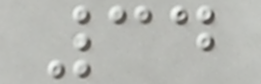34
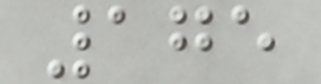175
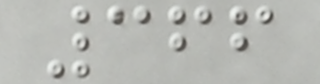366
